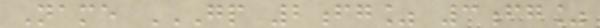Name GP 2FG% 3FG%
